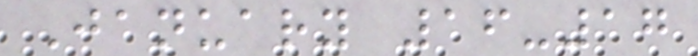January 16-17
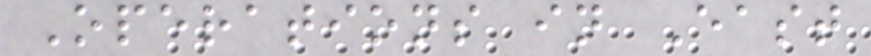Operations in East
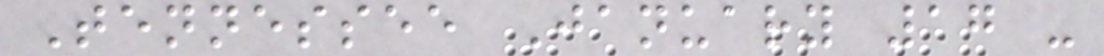Tennessee January 17 -
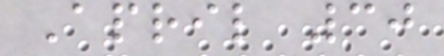April 30
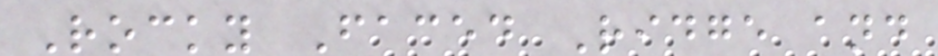Rocky Faced Ridge and
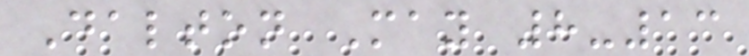Dalton May 8-13
